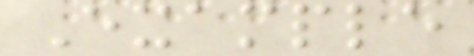Example
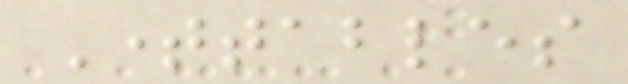Timetables
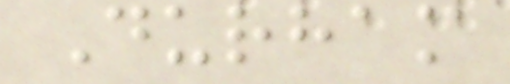Durham
